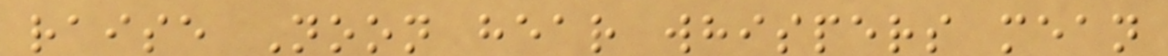raise Noon hear whispers mean
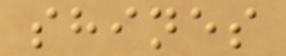shines
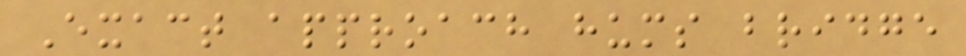Exact approach hums bridge
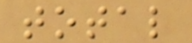total
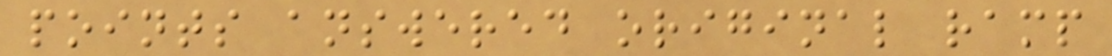points answered original ramp
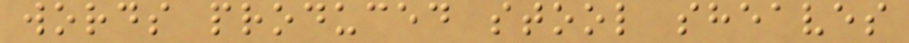words produced stool sheaves
